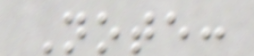Note:
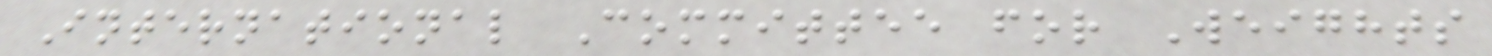International Committee for Weights
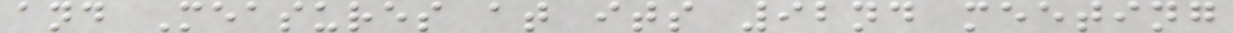and Measures at its 92nd meeting
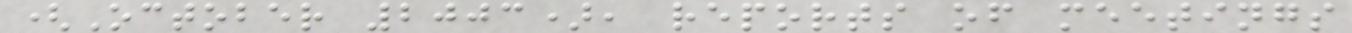(October 2003), reports of meetings
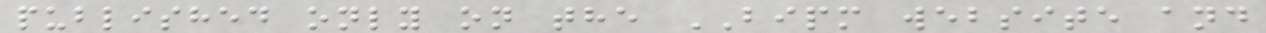published only on the BIPM website and
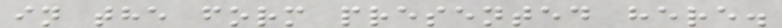in the form presented here.
